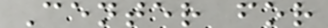Center for
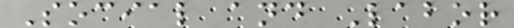Social and Labor
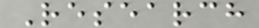Research
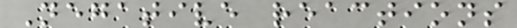Negative reactions
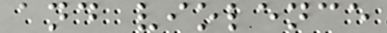and violence
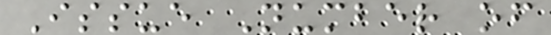Issue Number of
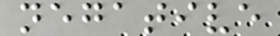negative
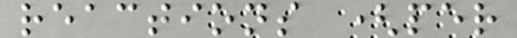reactions (per
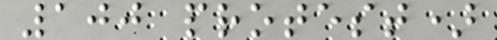100 protest)
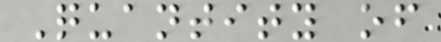Quantity of
